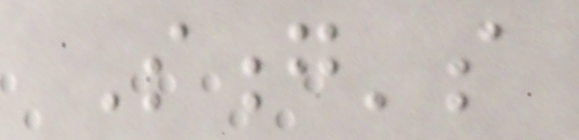Song's
